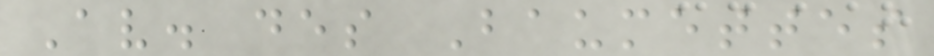Av. des Baumettes
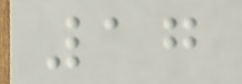17
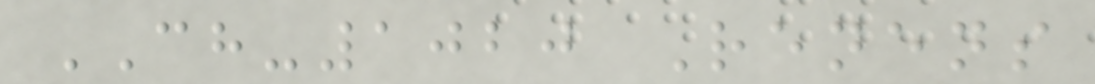CH-1020 Renens
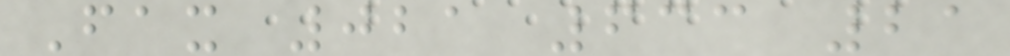Fax 021 633 21
